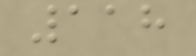118
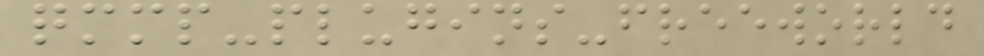qmmp-plugins-freeworld
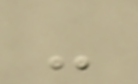-
